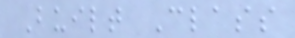Built Class
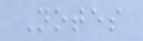Notes
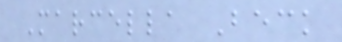Marcella Beck
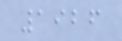1926
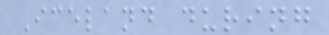Iceland during
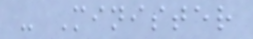- Minister
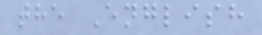the English
